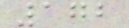172
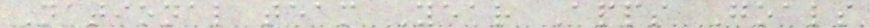National team Year Apps Goals
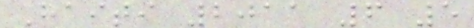Haiti 2011 6 5
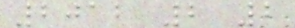2012 2 2
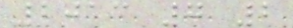2013 7 2
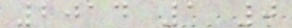2014 1 0
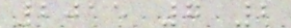2015 7 2
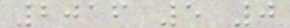2016 5 0
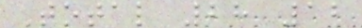Total 28 12
